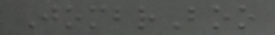JombrBoo
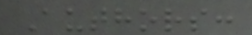Authors:
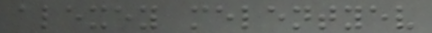alexey melentyev
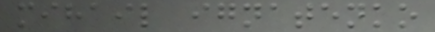mihail ignatenko
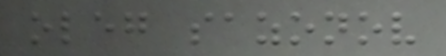oleg sazonov
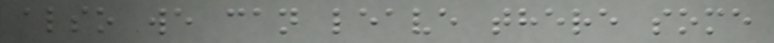also we can leave there some
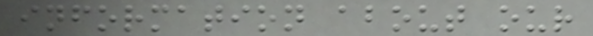information about our
